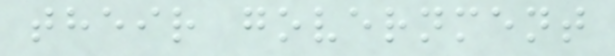their government
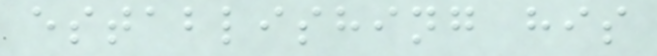establishing his
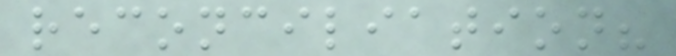reconciliation?
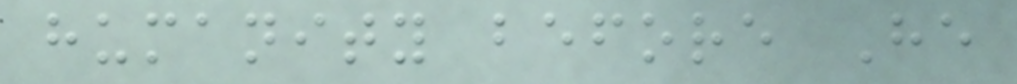humanity before He
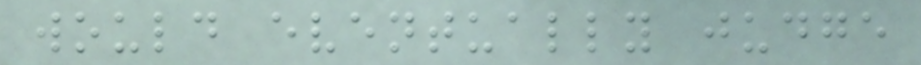would eventually judge
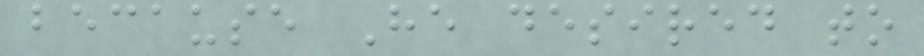because He desired to
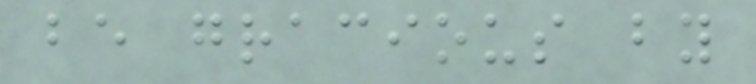be gracious by
